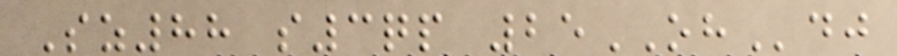Sz88 s3qp 25OHdj
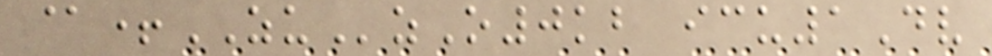@+ZUzO0kb icu1Dv
